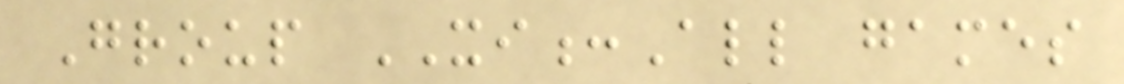Group XI:All games
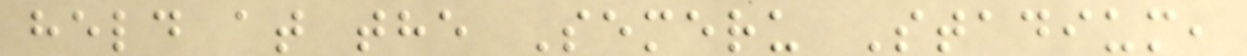held at the Semeru Stadium,
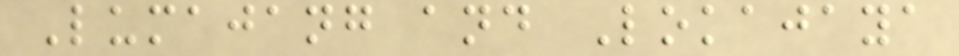Lumajang and Lokajaya
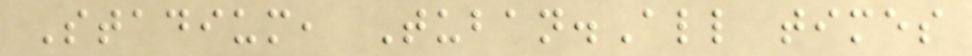Stadium, Tuban.All times
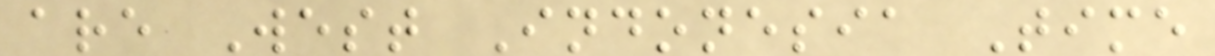are West Indonesia Time
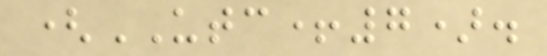(UTC+7).
